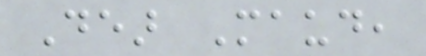Dear Maud,
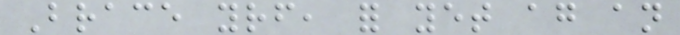Brace yourself, for yet again an
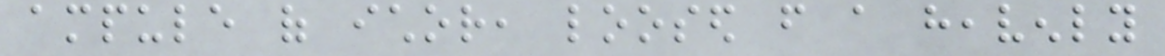ampule of ichor, loosed from a heavenly
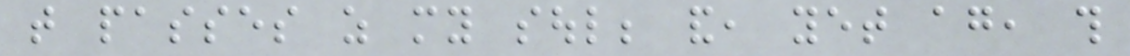that passes as my soul; and, yet again, this
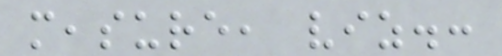measure, viz.:
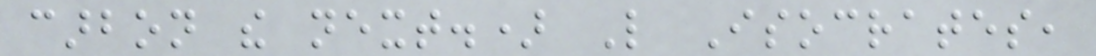carbon the next.) Like Isocrates,
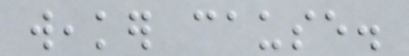weaker cause.
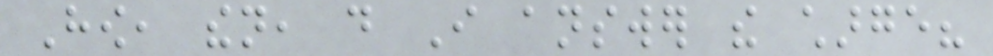How, then, do I answer the charge?
